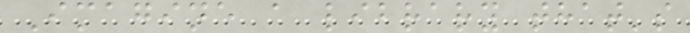Imagine a library that's
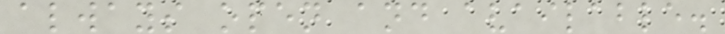always open and available.
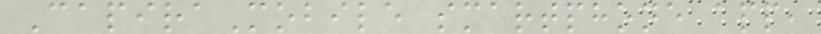CapiraMobile smartphone app,
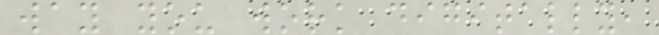way you work digitally,
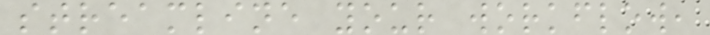streamline your workflow,
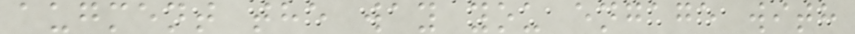augment the way you engage with
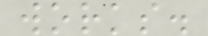works.
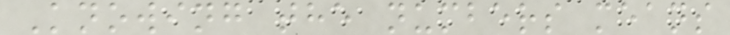Knowing the numbers means
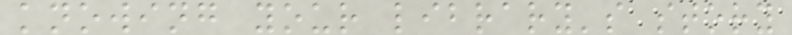knowing your library's story
